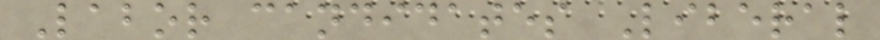Labor candidates Liberal
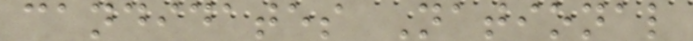candidates National
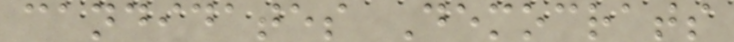candidates Democrats
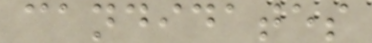candidates
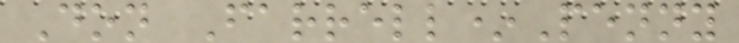Don Farrell*Penny
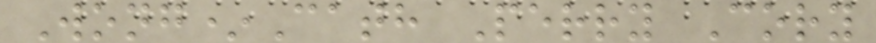Wong*Cath Perry Cory
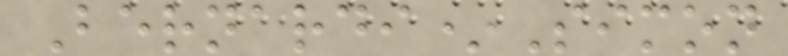Bernardi*Simon
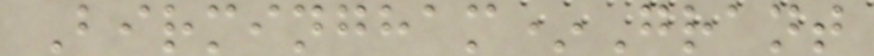Birmingham*Grant
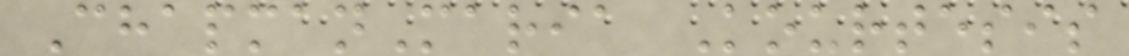ChapmanMaria Kourtesis
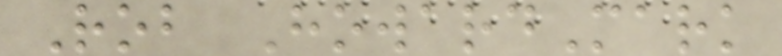Rob HowardMark
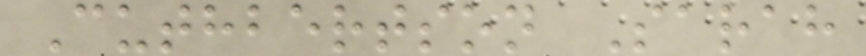Cuthbertson Sarah
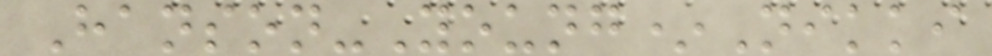Hanson-Young*Nikki
